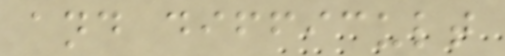and difficult
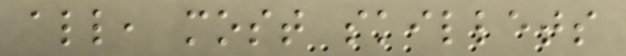all, most skillets
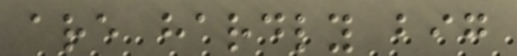are hardly big
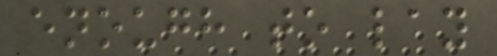enough to lay
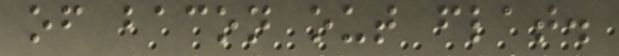of bacon out flat.
